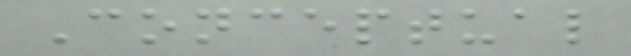Conceptual
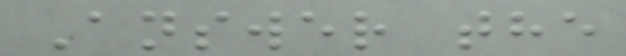Answer the
